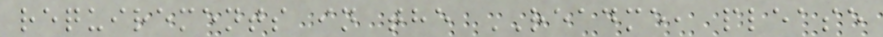requirements in the README, please
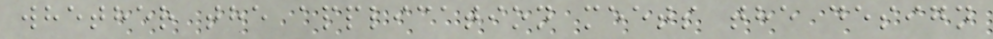whether the application meets the design
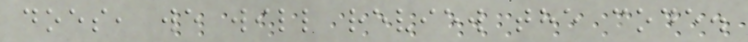does, we will review the code.
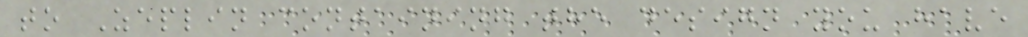to Zeplin containing the design you have
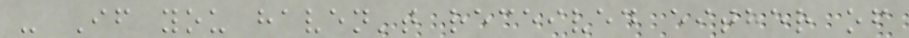- If you haven't received either of
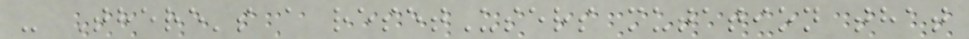- There's a resetUsers mutation that
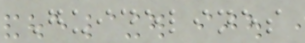Guidelines
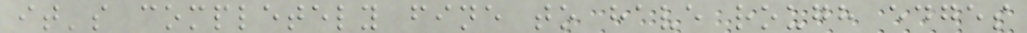it's completely fine to have rough edges
